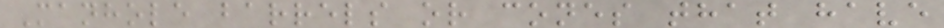Manhole barrels or cones that have
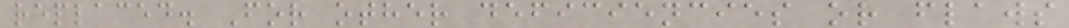replaced. For other deficiencies or flaws
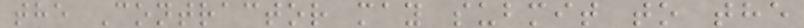the Contractor may submit to the
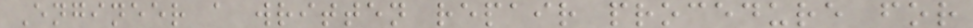Engineer a written repair procedure for
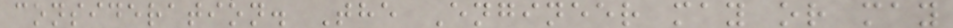consideration. The Engineer may or may
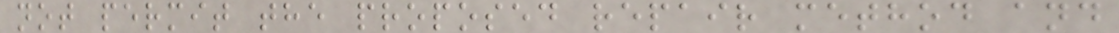not permit the proposed repair method and
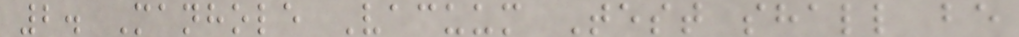2. Manhole Vacuum Test shall be
